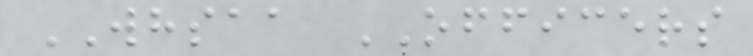WHSAA OFFICERS
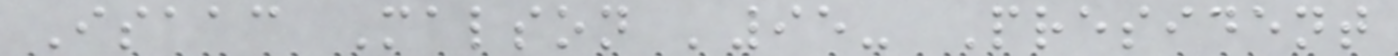Isaac Malson '95- President
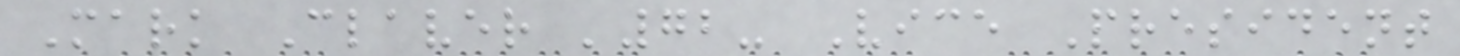Mark Claver '72- Vice President
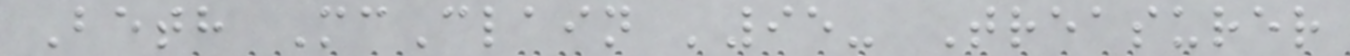Beth McClain '95- Treasurer
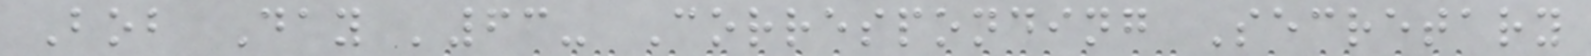Bob Day '63- Corresponding Secretary
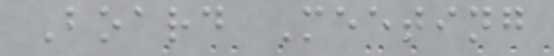Board Meeting
